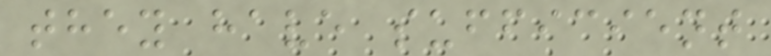they have sufficient
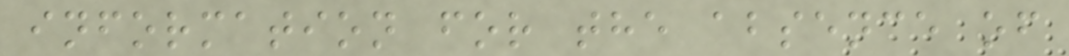information for the absence of
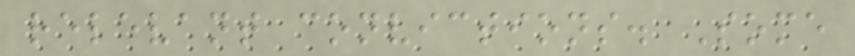relevant convictions. Some
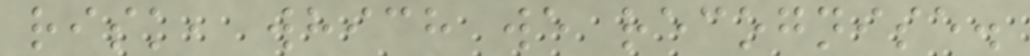risk, which we recognise.
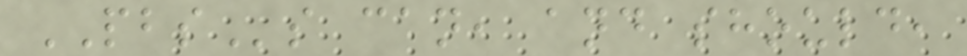PBSs can, and should,
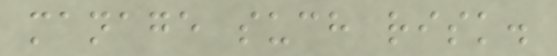manage such risk.
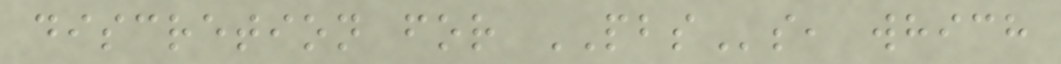discretion for PBSs, which
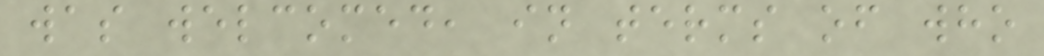was welcomed, in terms of who
